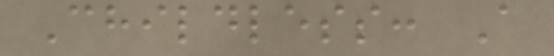Childless: A
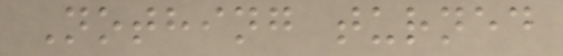Nothing turned
